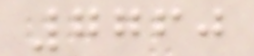7760
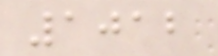1012
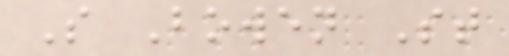S Bowen St
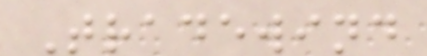Tradewind
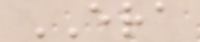ERA
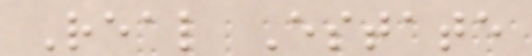Real Estate
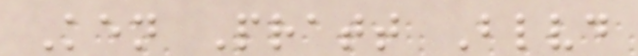Ken Pratt Blvd
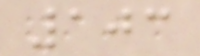103
